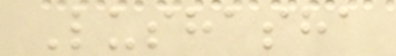Lushasha
